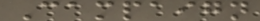Campaign
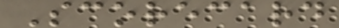Scorecard
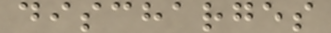discharges
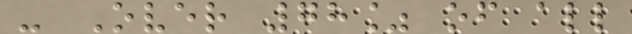- Over 78% of all
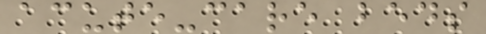acute-care beds
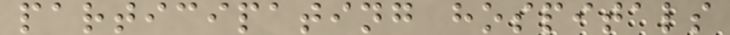participating hospitals
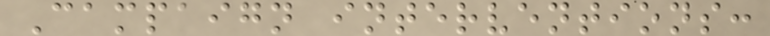Campaign interventions:
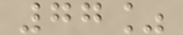77%
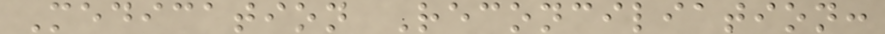Medication Reconciliation:
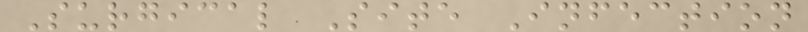Surgical Site Infection
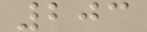203
